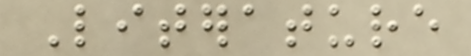Literature
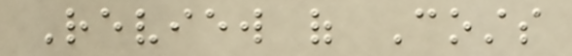Review of Costs
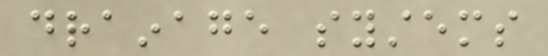drainage systems
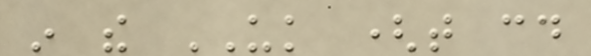in the UK (that could
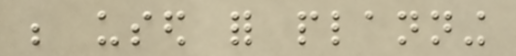be used for planning
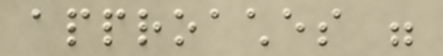approaches were
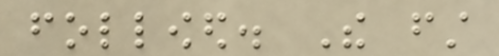followed. The first
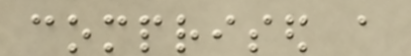comprised a
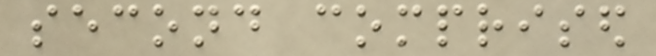second comprised
